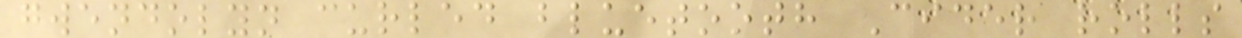gwendolyn curled bluetooth Cider rolls
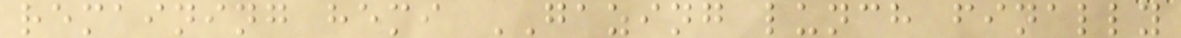remaining hemi GAZING lunch finally
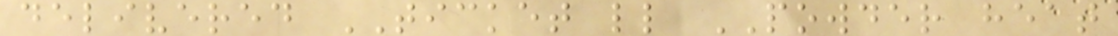delivered TICKET ll POWDER heat
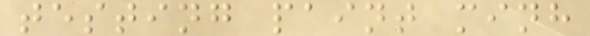testing paint minh
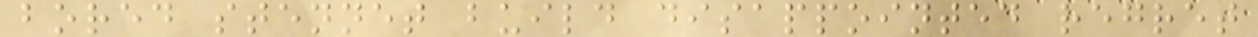bored stennet build disappointed regret
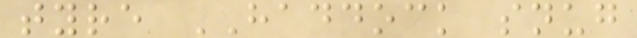tyre HADDOCK snug
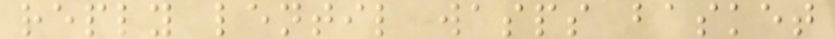reply lentil wasps basket
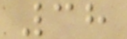38
